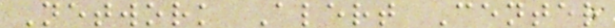Network Alert Center
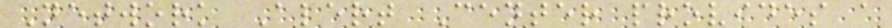Network Alert Center provides a
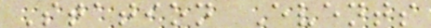Station Events
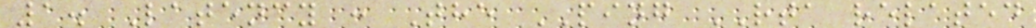1. Latency : The PING RTA related
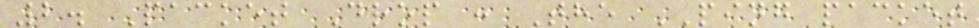2. Packet Drop : The PING packet
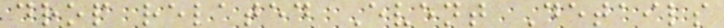drop related Event Details
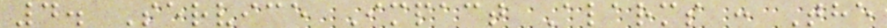4. Service Impact Alarms : The
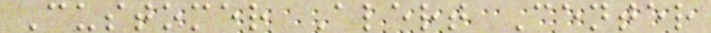Customer Alert Center
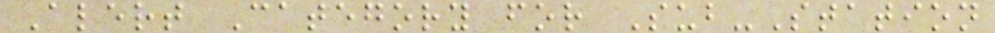Alert Category for Sub-Station
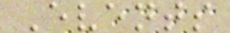Events
